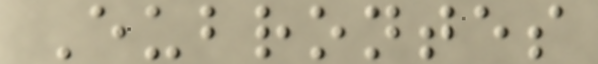Eubrontes
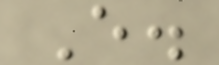E.
